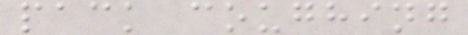pack coughing
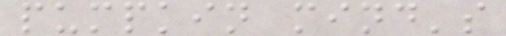pumpkin mind's
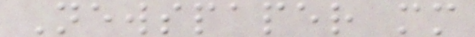Newspaper mm
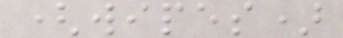(wipes)
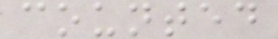counted
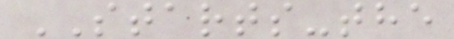STARTS-the
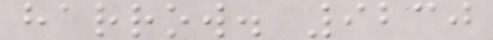harrow. 9230
